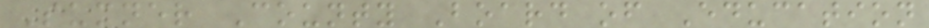Sumner County Board of Education
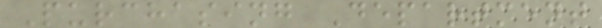Purchasing Department
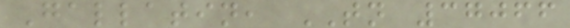Gallatin, TN 37066
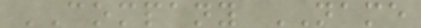COMPANY NAME
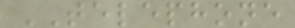TELEPHONE
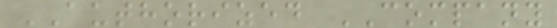AUTHORIZED COMPANY
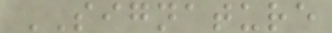SIGNATURE
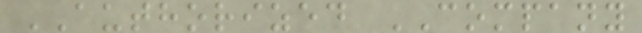AUTHORIZED COMPANY
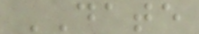DATE
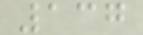137
